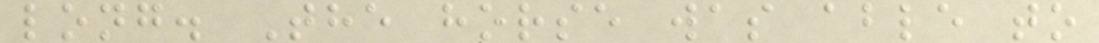long. The horse was able to
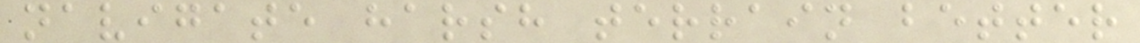navigate harsh terrain better
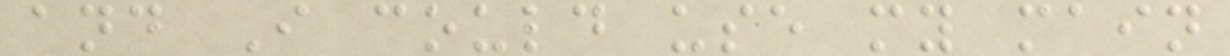and I could use my main
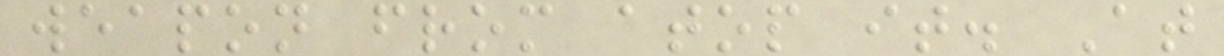weapon from atop it. At
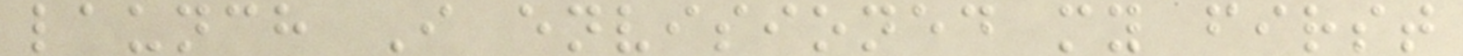launch I envisioned my first
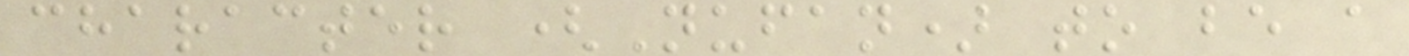character (Nufan) to be a
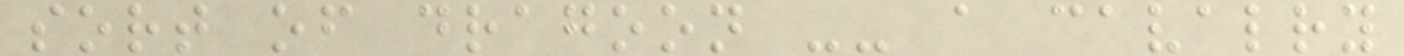sort of dragoon -- a cavalry
